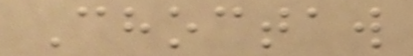Choctaw
